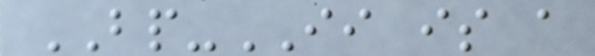BP-II is a
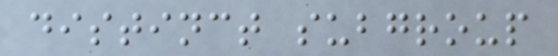distinct subgroup
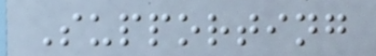Supporting
